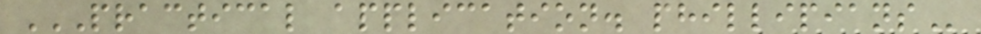PRACTICAL APPLICATION. PHILLIPIANS
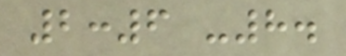2:6 -8.
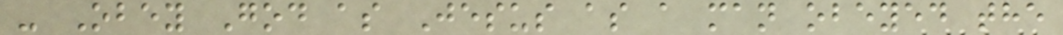- Obey God as Jesus as a man obeyed the
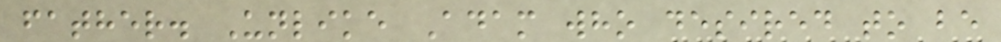father. Unlike Adam who desired to be
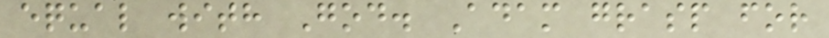equal with God. Adam grasp for
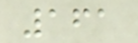161
